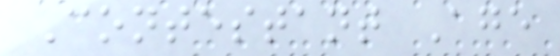Contestant Age
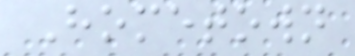Hometown
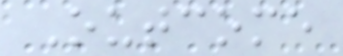Outcome
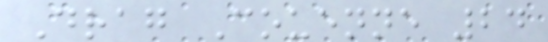Drag Couenne 24
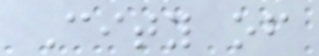City of
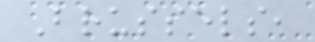Brussels,
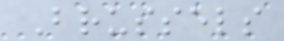Brussels
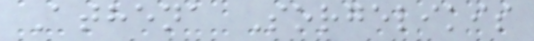Athena Sorgelikis
